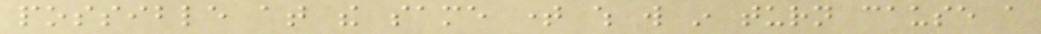possible at the same time which will in turn cause a
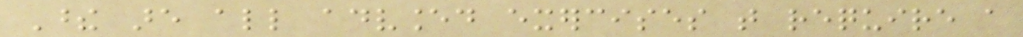These are all advanced exercises that require a
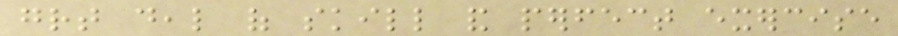great deal of skill and perfect exercise
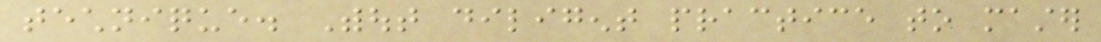technique. Without diligent practice to master
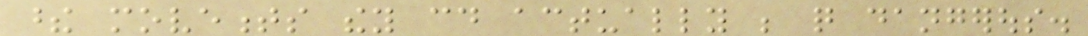these movements they could actually be quite dangerous.
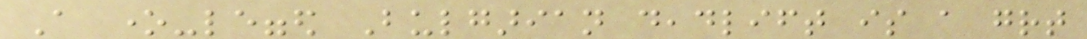A one-legged Bulgarian deadlift is a great
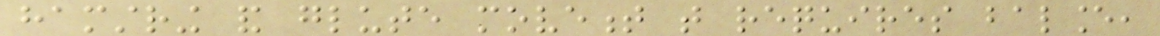hamstring and glute movement that requires balance,
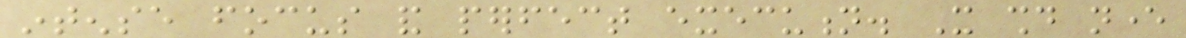intense focus and perfect execution. It should never
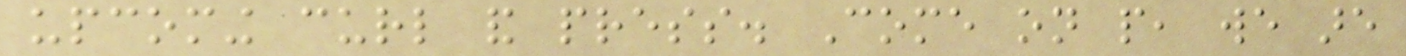upcoming curl and press. Come on people, we are
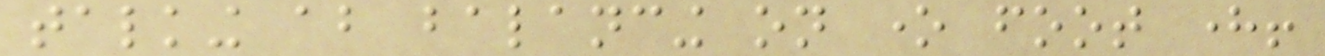talking about balancing on one foot here!
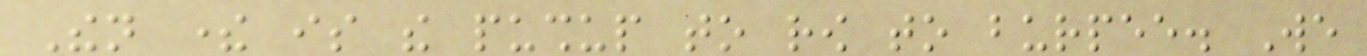Then there is the pushup to row to burpee. We
